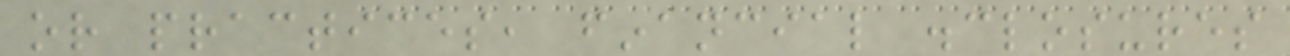or practices, financial disclosures
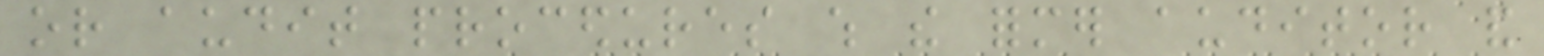or audit procedures which the former auditor and
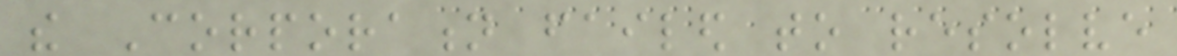the Corporation failed to resolve
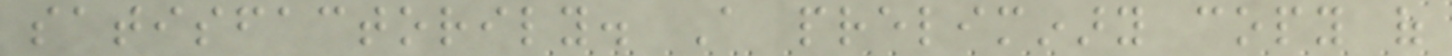satisfactorily. A preliminary copy of
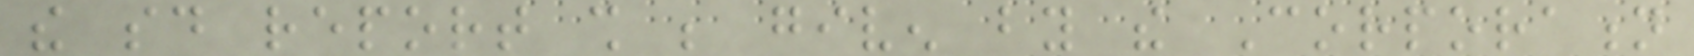the said report shall be given by the Corporation
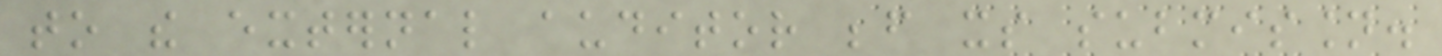to the external auditor before its submission.
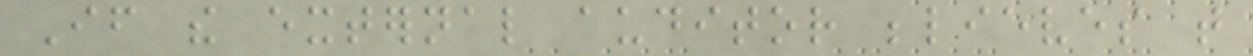If the external auditor believes that
